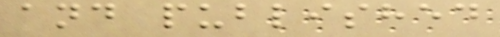and published
